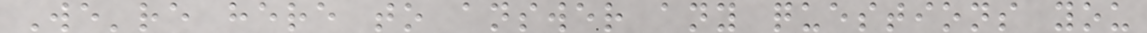We're here to answer any questions you
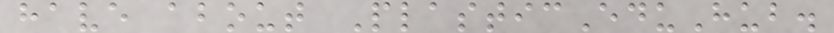have about PlasticEduHub.
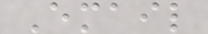Email
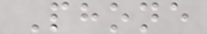Phone
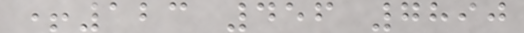+123 456 7890
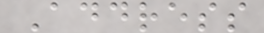Address
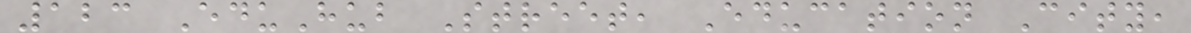123 EduHub Street, Education City,
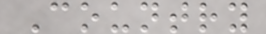Country
